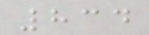834
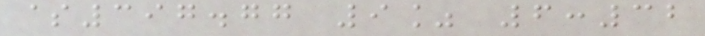$397.77 9% 6:32
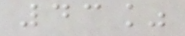43%
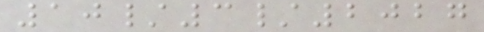10/3/2027
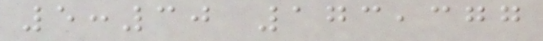5:30 173,377
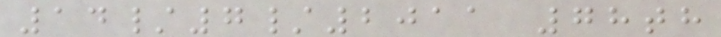14/7/2011 78th
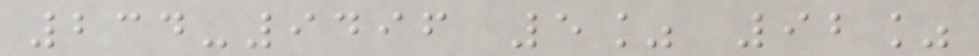234-9496 5% 92%
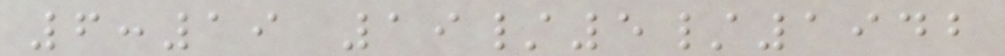6:19 19/5/1942
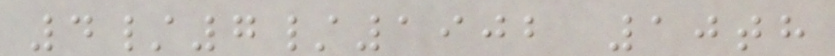4/7/1902 10th
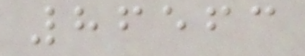86563
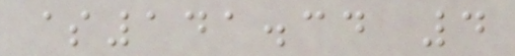$141.34 4
